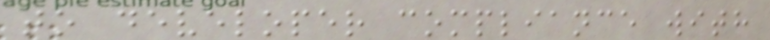to developer compliance with
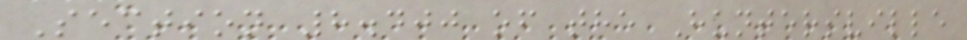Section 8.400 of the Huntersville
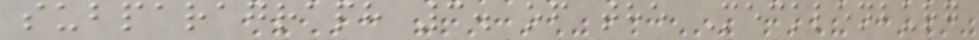subparagraph 3. of the Mecklenburg
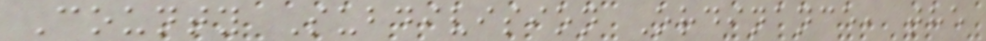County Subdivision Ordinance, the
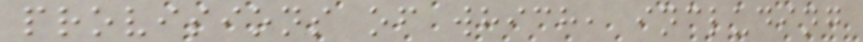provisions of which, including
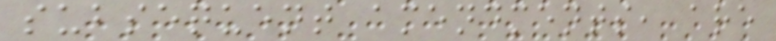subsequent amendments, are
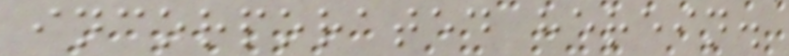incorporated herein.
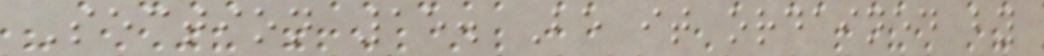Section 15. Be it ordained by
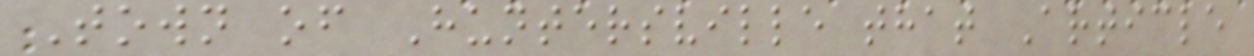Town of Huntersville that Article
